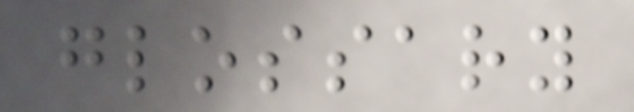glossary
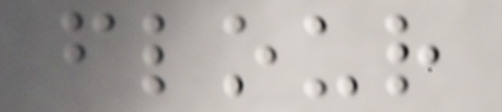flour
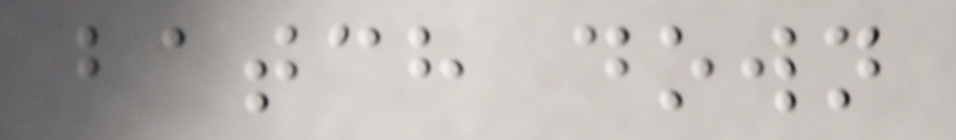batch down
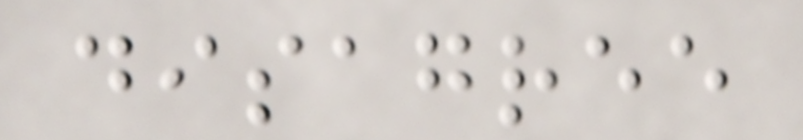disagree
